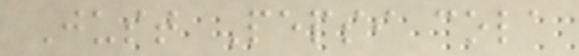Just Pepsi cola
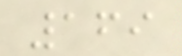169
